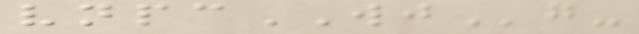vnpcWJg-
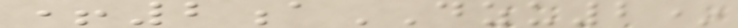+2aDZU2*
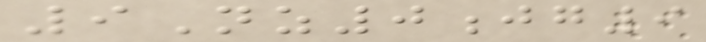9Nz0jg9
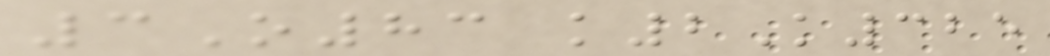3O83 k2K325
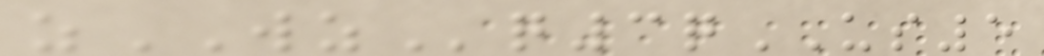zWZq3qUS5
